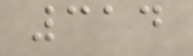314
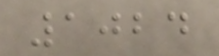1024
